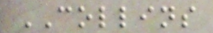COLLINS
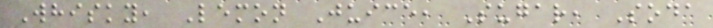Whisky, Lemon Juice, Sugar, Soda
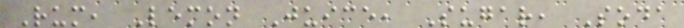Rum, Lemon Juice, Sugar, Soda
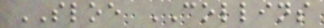SLOE COLLINS
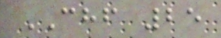CHF 25
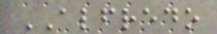ALFREDO
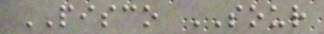PISCO SOUR
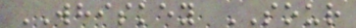WHISKEY SOUR
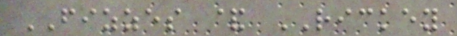FIZZES & RICKEY
